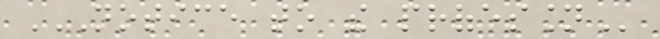NOTICE TO THE PROFESSION
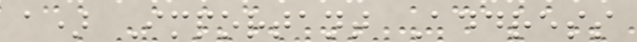a) Important Address
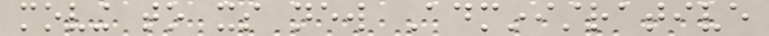moving to its new Administrative
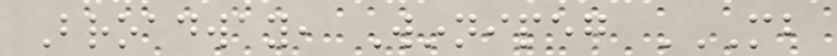Broadway, Winnipeg MB
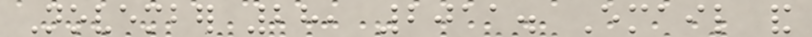November 28, 2011. Email and
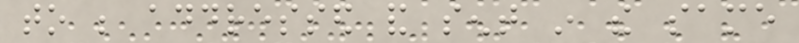to be addressed and sent in the same
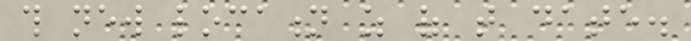this new location as of that date.
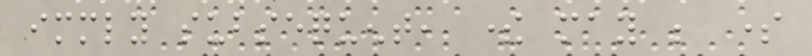immediately subsequent, there may be some
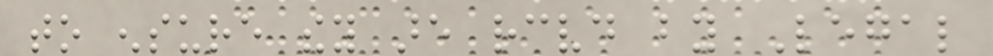to ensure they are received by Legal
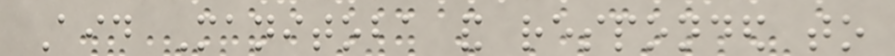Aid Manitoba and responded to
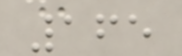165
